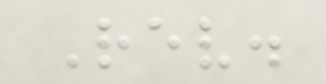Rev.
